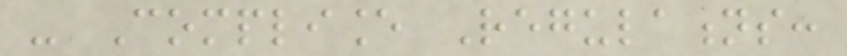- Compliance Regulations:
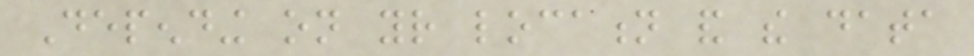Depending on your location and the data
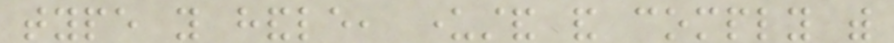type you handle, understand and comply with
